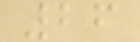26
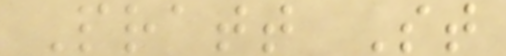Pratt St
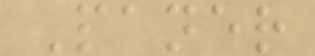Paner
